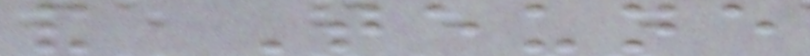and Teune
